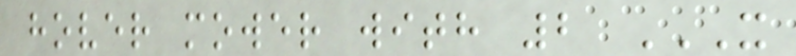hover mower with 2 X
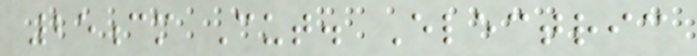25cm Cut. Electric
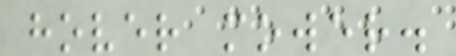hover mower.
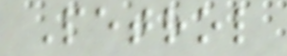Petrol
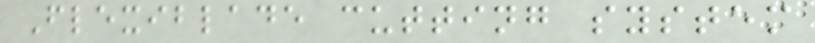Flexiblade cutting system
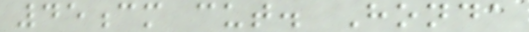45cm cut. Honda
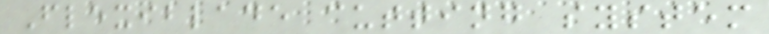Flexiblade cutting system
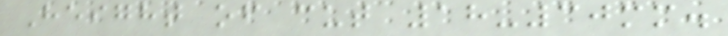Height of cut 18-30mm.
